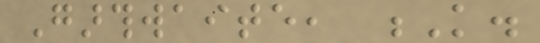Garthwaite, K.
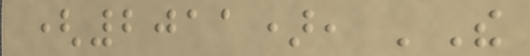(2011), 'The
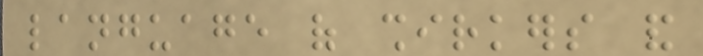language of shirkers and
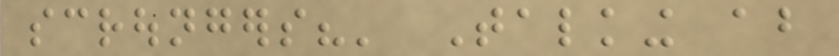scroungers?' Talking about
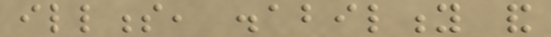illness, disability and
